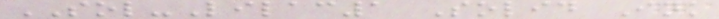SOL-Lilac1 Solid Ink
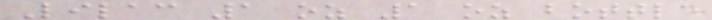Lilac 1 oz 1 oz bottle
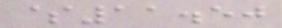$11.50
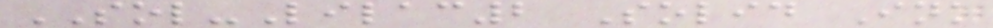SOL-Lilac2 Solid Ink
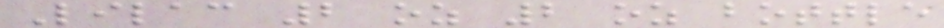Lilac 2 oz 2 oz bottle
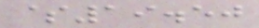$19.50
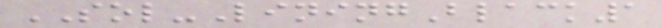SOL-LiningBlack1
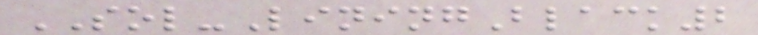SOL-LiningBlack2
